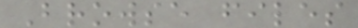Browse files
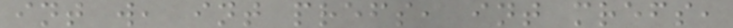int w, int prefs, int mrefs,
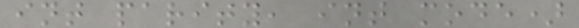int parity, int mode)
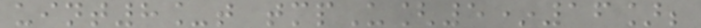uint8_t tmpU[5*16];
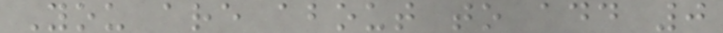You are about to add 0
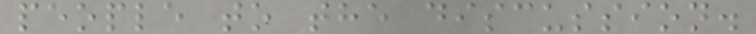people to the discussion.
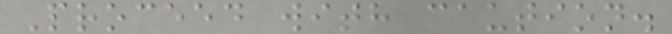Proceed with caution.
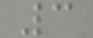3
